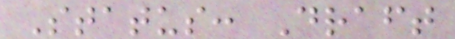Status: Draft
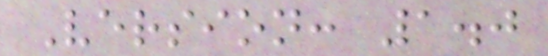Version: 1.0
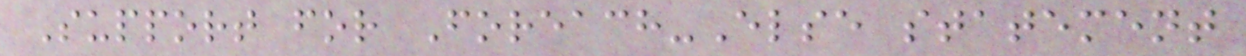Support for Foreach-Else statement
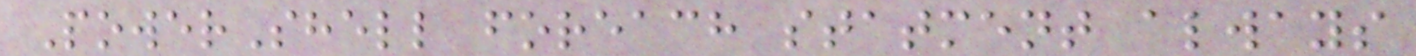PowerShell foreach statment always
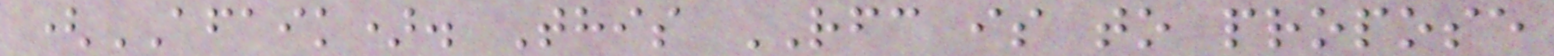(AFAIK). This RFC is to propose
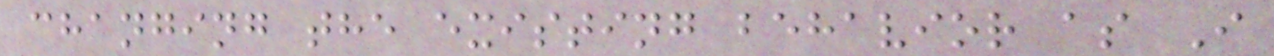changing the existing behavior as I
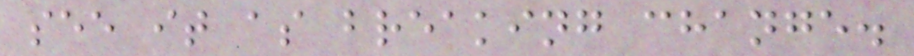see it as breaking change.
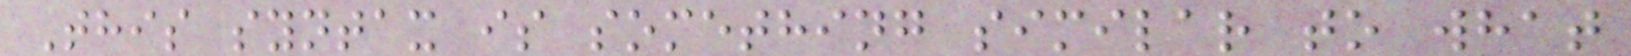This syntax is something similar to what
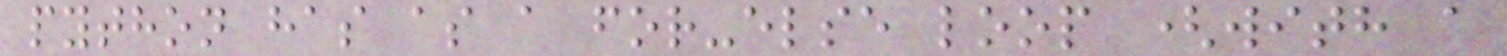python has as a for-else loop (with a
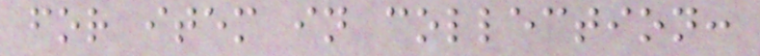for item in collection:
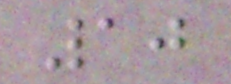10
